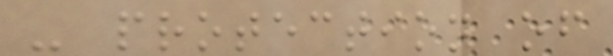- protection of
